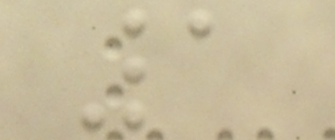1
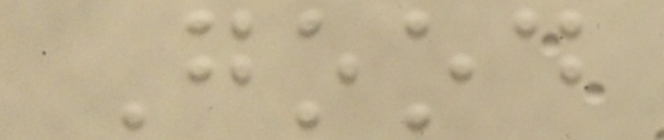Good
